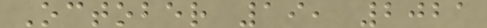October 19, 2021
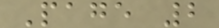Page 2
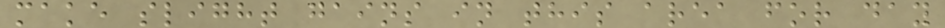make slight gains in this area for day
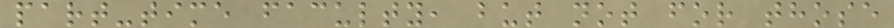part-time faculty, but not for those
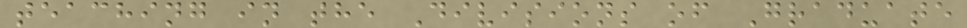teaching in the Divisions of Graduate
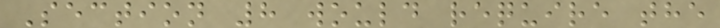Section 8 would require the
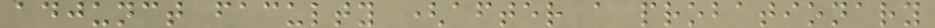adjunct faculty (after a probationary
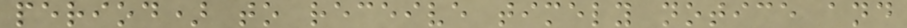period) to receive timely notice and
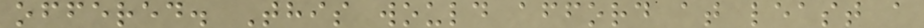offered. This would afford at least a
